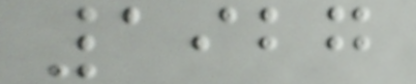1927
